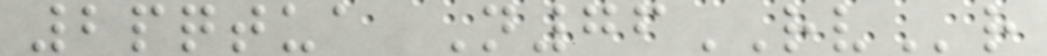2pqtua N76RVr
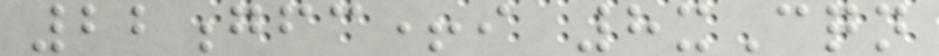22gfc+i 8xCqn
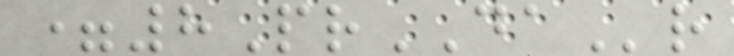=8PrDAr
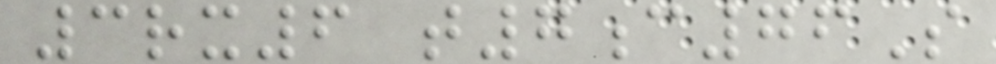3rx6 t7c76S
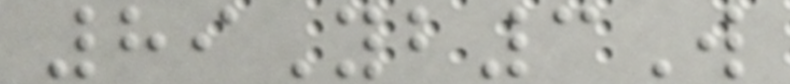89Yb3W
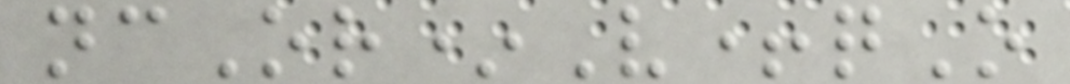ncOr*V+qO
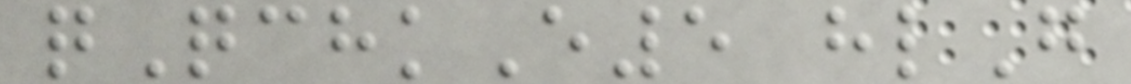qQchkE5 hlG
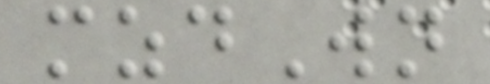mzdWn
